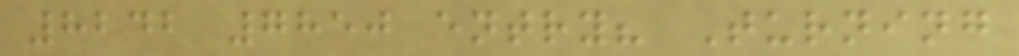8242 7850 entry? Turning
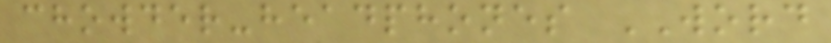chowder-headphones WORD
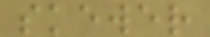skewer
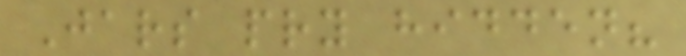Jars pry hidden?
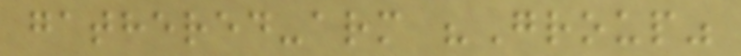gathered-arm "Group"
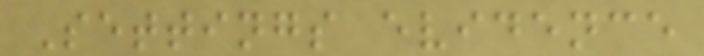Settings evidence
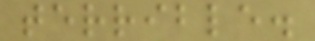terrible.
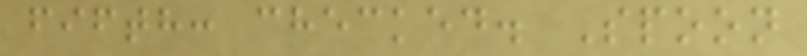fifth: checked. Spoon
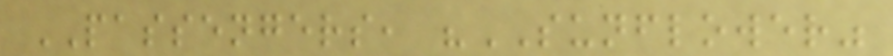PASSENGERS, "SUNFLOWER"
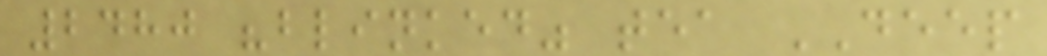2480 "blinked" tea DEEP
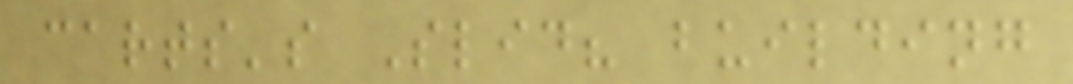carts's Slid? building
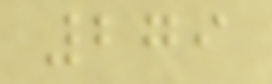279
